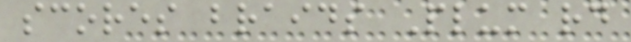scores braids Plum rd
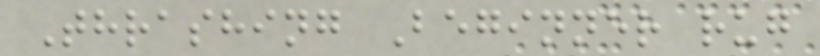Thrashing Beginner rug
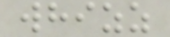whizz
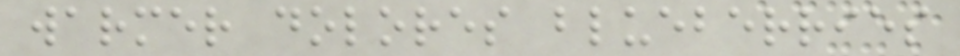warmer dolores blueberries
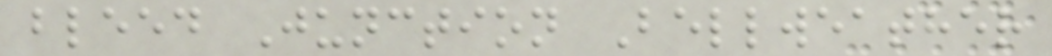bleed Junction Bellweather
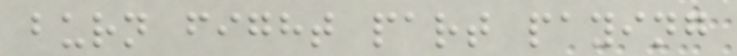burn fight part paying
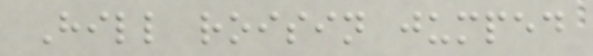Hill roisin jumped
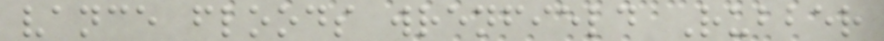vance floods wrenfield Rubber
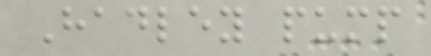Hadley pump
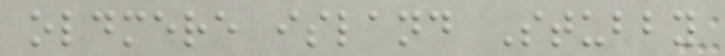oldmere island Stubby
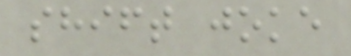shift joke
